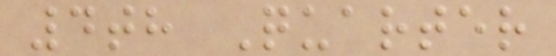4th Quarter
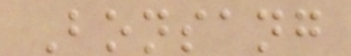Bonsang
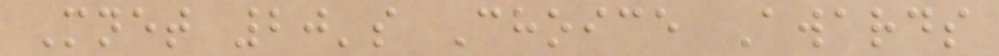Mnet 20's Choice Awards
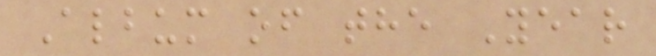Album of the Year
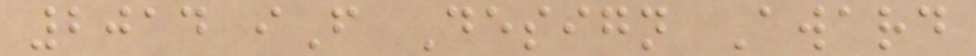2014 iF Design Award
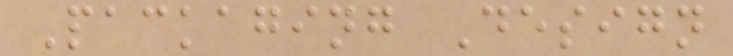Packaging Design
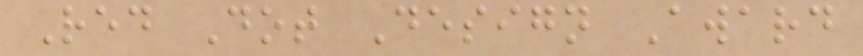Red Dot Design Award
